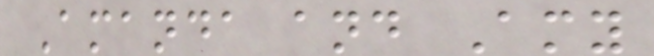Amanda and Amy
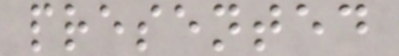presented
